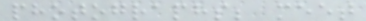photographs; meet
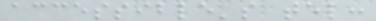accessible's tel:
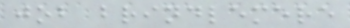job brindlemere
